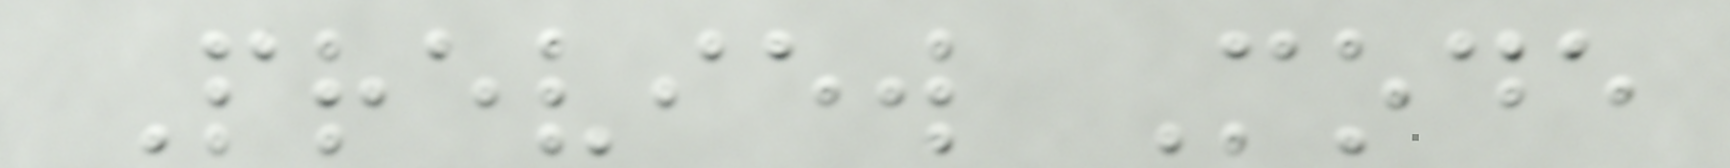Preview Mode
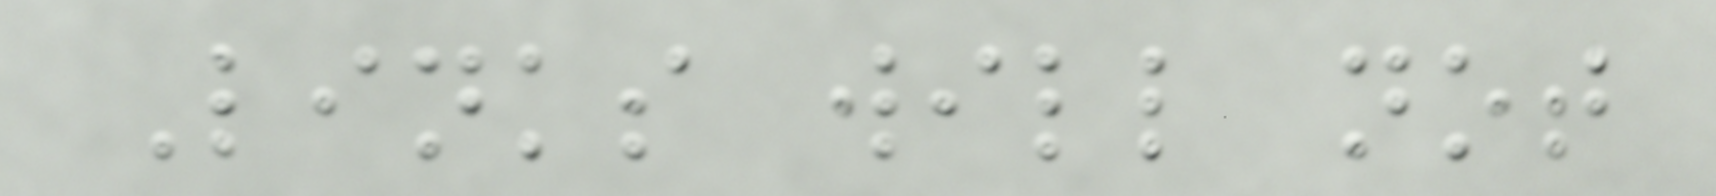Links will not
